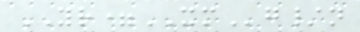YR=XMg/n
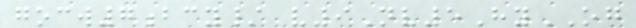gocw7bcy/ v9Nv5HyOG
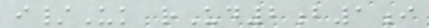i/Uk rUd2b1i
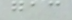gac
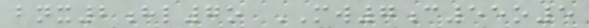bnx2hl7o MW7c55o5
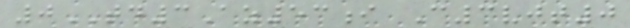0TD3Az53i C3vjt0
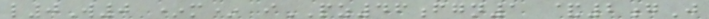l0W0 *m* iPZ46fgn1 &2gJ
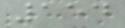154
